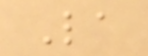La
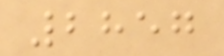2857
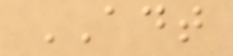ADT
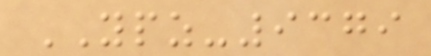YPZ-9379
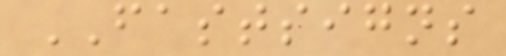FASTSIGNS
